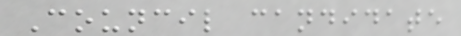Council candidate
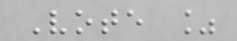Vote %
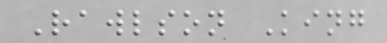Rawlson King
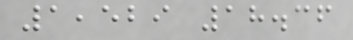1,529 18.36
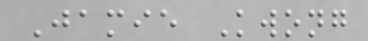Jamie Kwong
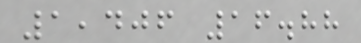1,406 16.88
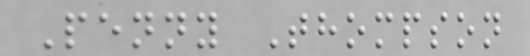Penny Thompson
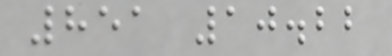851 10.22
